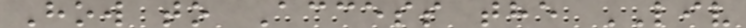How to Access the LIV
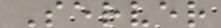Server
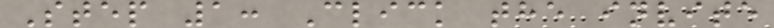Step 1: Click the invite
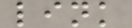link
